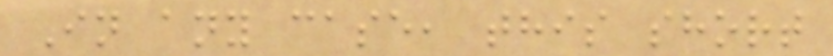In any case, this short
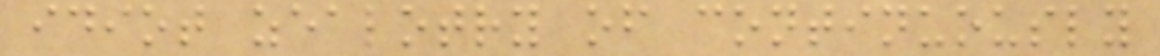idiot zealotry of continuously
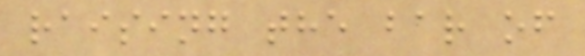raising the bar of
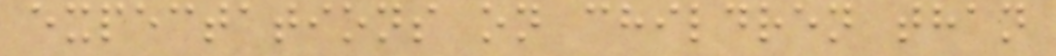expectations on children than
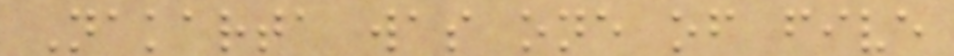Nakarta was one of five
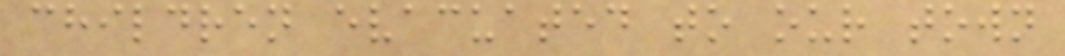children evacuated to our town
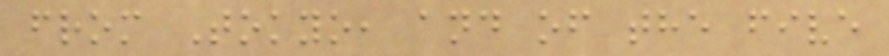from Tokyo, and of the five
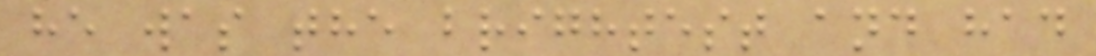he was the brightest and had
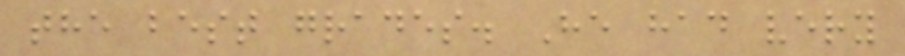the best grades. He had very
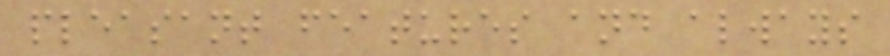pleasant features and always
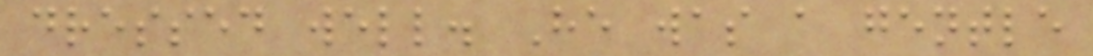dressed well. He was a gentle
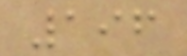196
